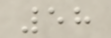58
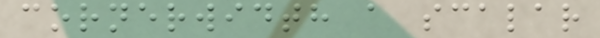cornerwidth a scalar
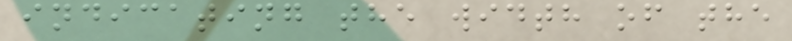indicating the width of the
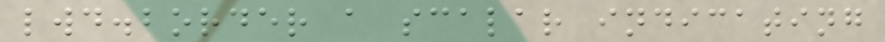lwd.border a scalar indicating
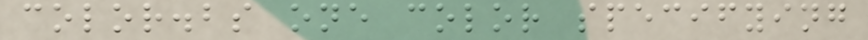color.bs one color specifying
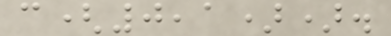c(0,1)).
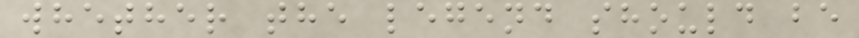whether the legend should be
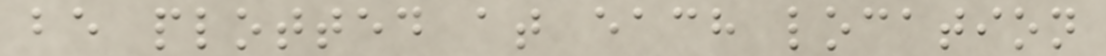be plotted at each location
